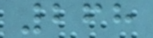268
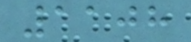1108
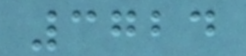3724
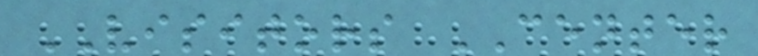VISITORS CENTER
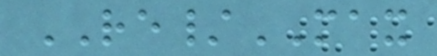RE/MAX
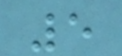5
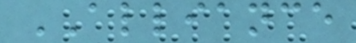ALLIANCE
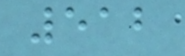512
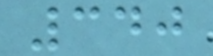340
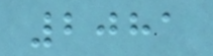2081
